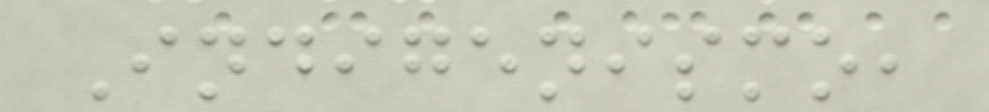Indigenismo,
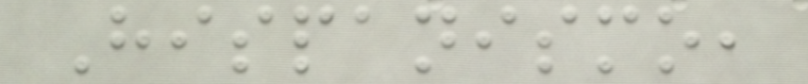Hispanismo,
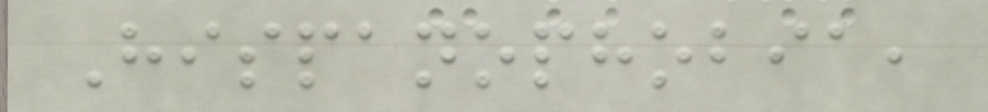Hispanophobia,
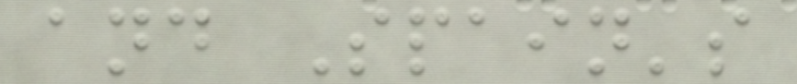and Spain's
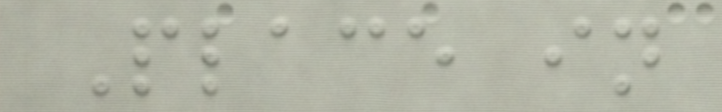Place in
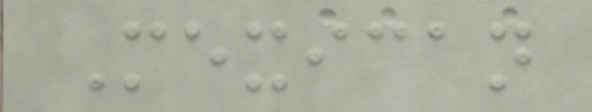Mexican
